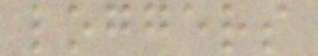loggers
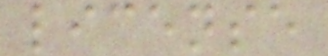license
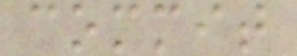commit
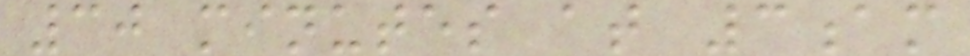30 minutes at 3am
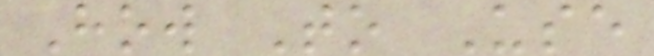How To Use
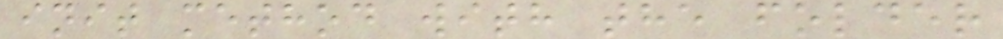init method with the folder
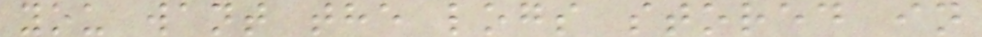you want the logs stored in
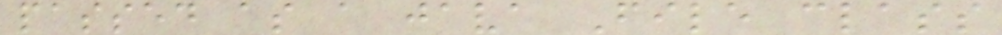passed as a java File class
